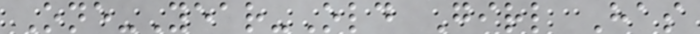One-Year-Old Girl Has
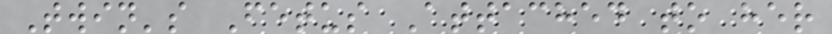Twin's Fetus Attached to her
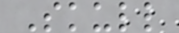Skull
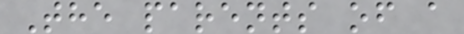The parents of a
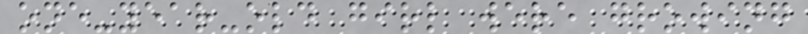one-year-old girl were growing
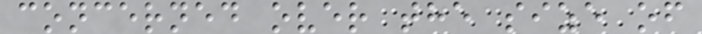concerned over the size of
